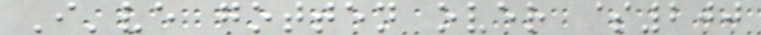I've gotten over $200
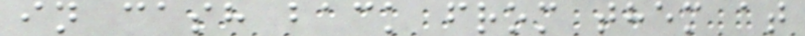in cash back from them at
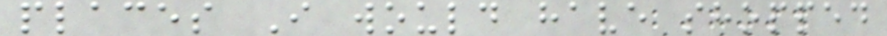places I would have shopped
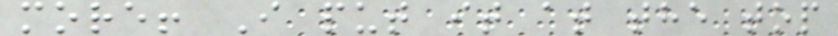more! I put it at the top
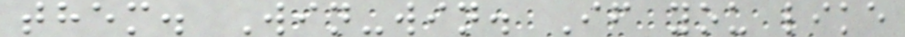them. Win-win. If you like
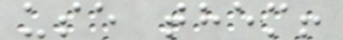use them!
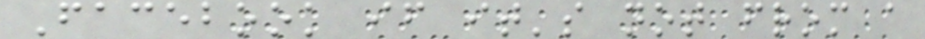Facebook if it's not from a
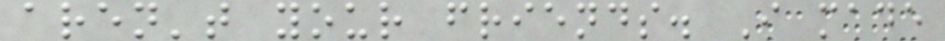aren't your friends. I made
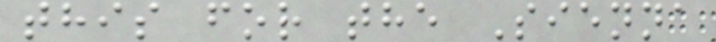this for the Sienna
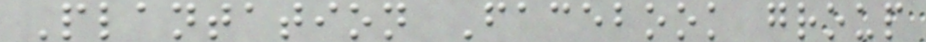Plantation Facebook group
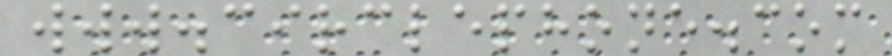www.circlephone.com
